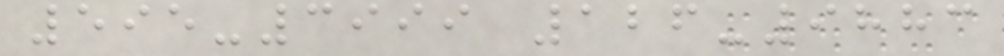595-3999 126-9883
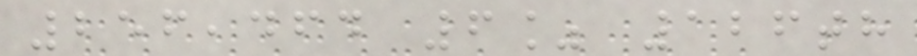256,464 6% 126th
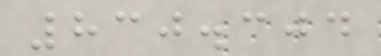830.304
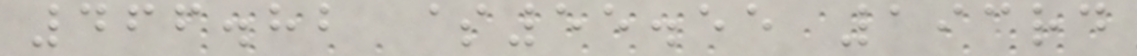466.82 $55.55 193rd
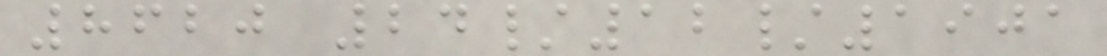8620 24/12/1901
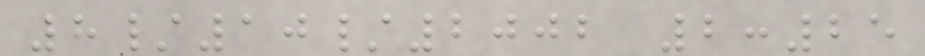8/10/2002 2:25
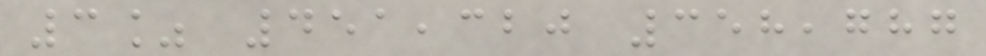3% 451,320 358,787
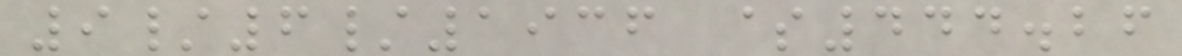9/6/1936 $444.26
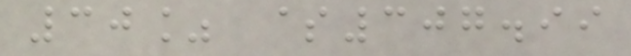30% $307.99
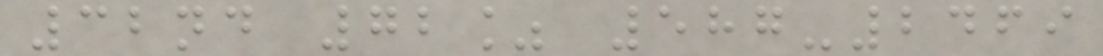32nd 72% 587-2469
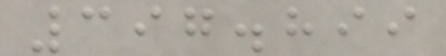397.899
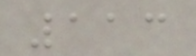113
